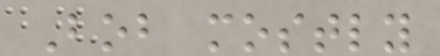Bob mostly
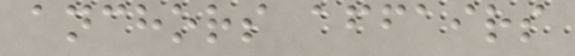anchors affairs
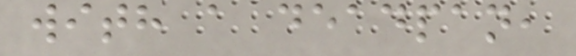with a deadpan,
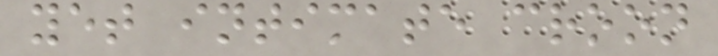yet intimate croon
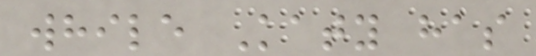while Katy has
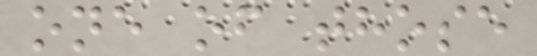one of those
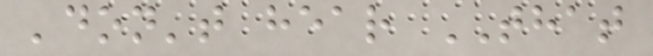'don't hear THAT
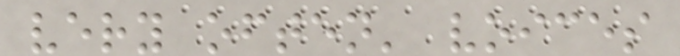very often' voices
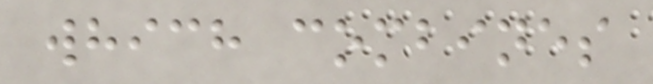which combines
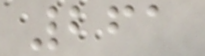261
